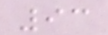93
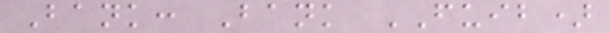Bank: Bank FUIB)
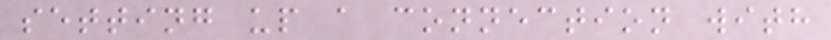setting up a connection with
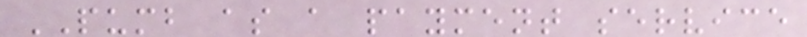PUMB as a payment service
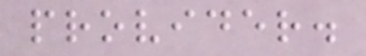provider.
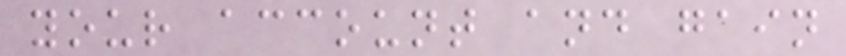your account and gain
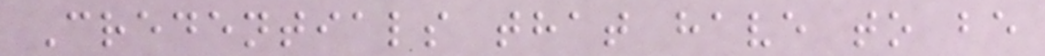Credentials that have to be
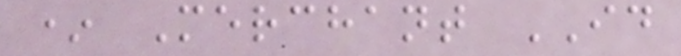* Merchant ID
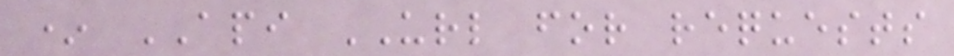* API URL for requests
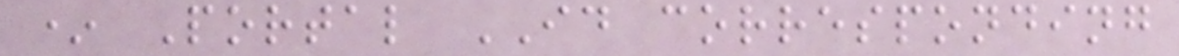* Portal ID corresponding
